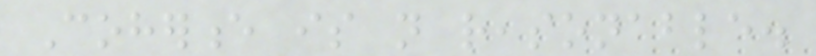Coherence is not reasonable.
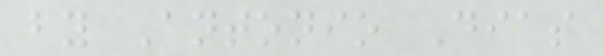by Antonio Dias
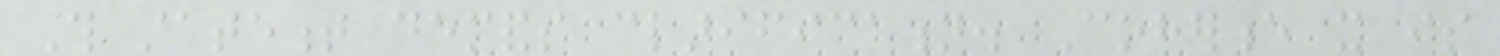This statement demands clarification. Coherence it is
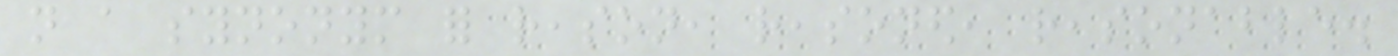not a synonym for reason, reasoned, reasonable.
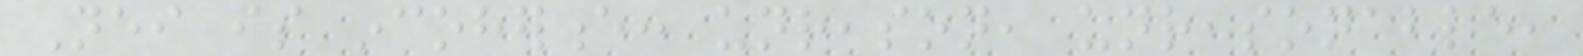Neither is incoherence: unreason, unreasonable,
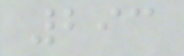293
